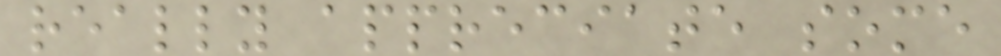really appreciate some
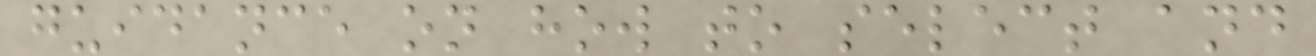guidance on how to select and
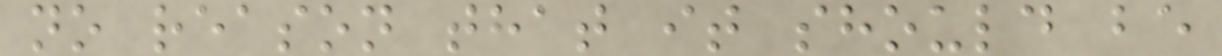no reason that it should be
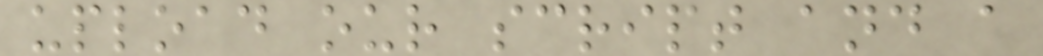upload our script and a
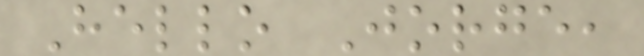Hello Jorge,
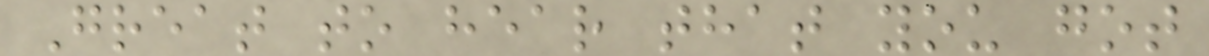Great to hear that you got
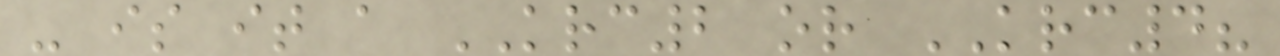- is it a KRC2 or KRC4?
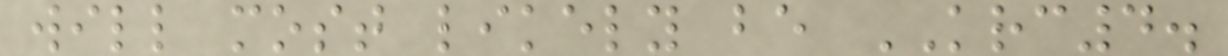will most likely be KRC4.
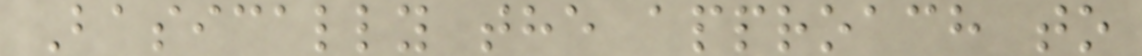Basically the approach to
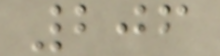206
